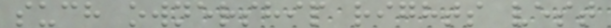such ownership rights vest
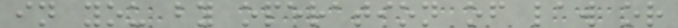in you by operation of law or
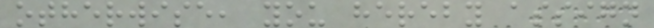otherwise, you hereby assign
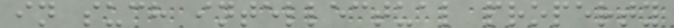in such intellectual property
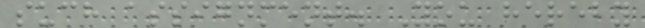such assignment. You hereby
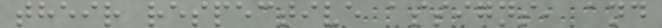their respective assigns, and
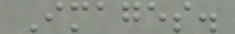Images.
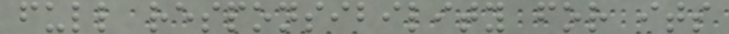full responsibility for its
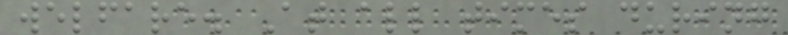welfare. At all times during
